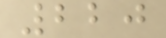220
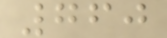760
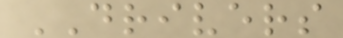DRIVERS
